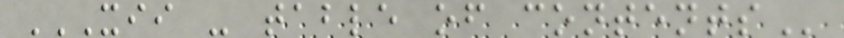XII - TABLE OF CONTENTS
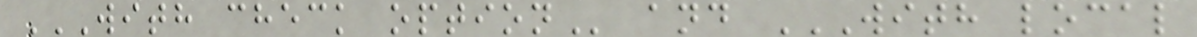WITH CHECK OPTION and WITH LOCAL
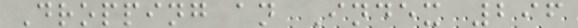Dropping an Index 296
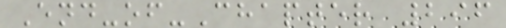End-of-Chapter 296
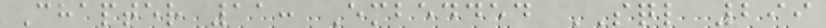Chapter 11: Embedded SQL 299
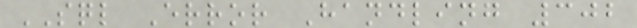SQL Error Handling 302
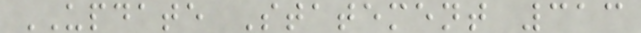UPDATE Statement 313
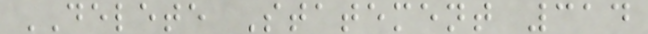DELETE Statement 314
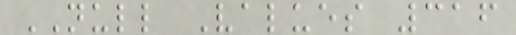NULL Values 316
